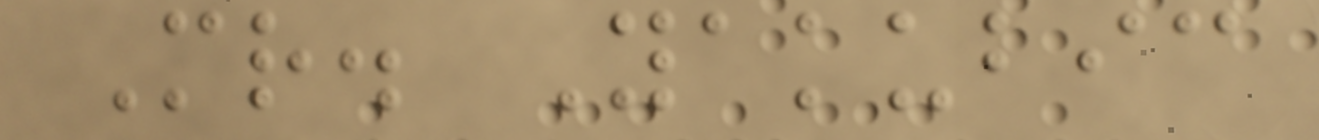Mr. Yakubic
